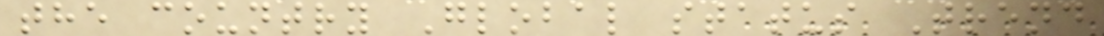the country Global status Trend
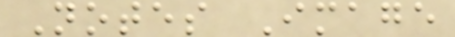Notes Image
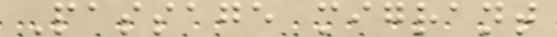Passage migrant
